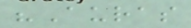"Auras
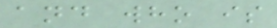and who is
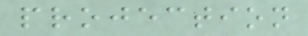projection
